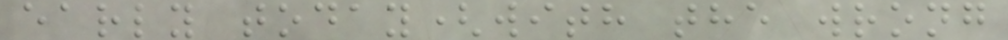early today(with the wrong
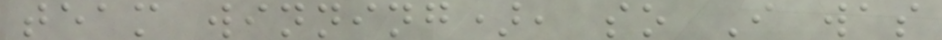team winning), so I was
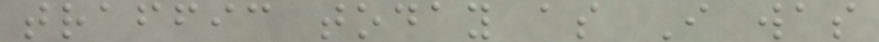traffic today as I was
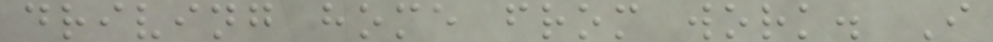driving home from work. I
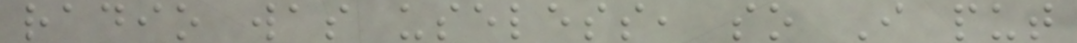radio was useless, so I put
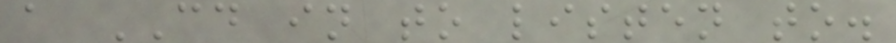a CD in to listen to.
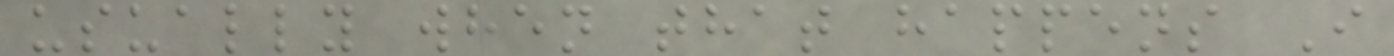usually when that happens I
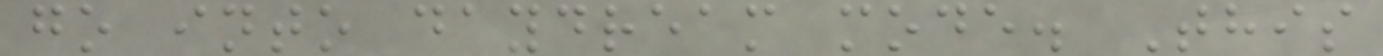go into daydream mode. This
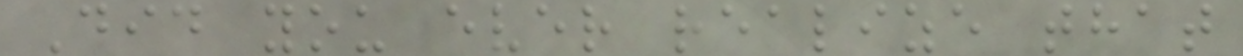Did you ever realize that
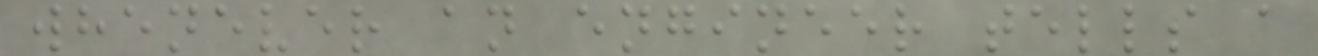whenever an engineer tells a
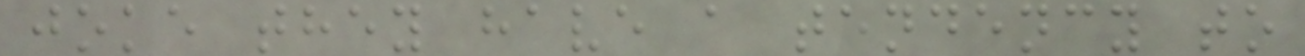joke they have a tendency to
